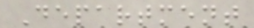Department
